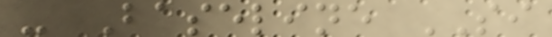- Baseline SI
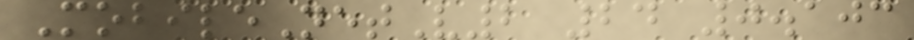MobileNetV2 24 0.103
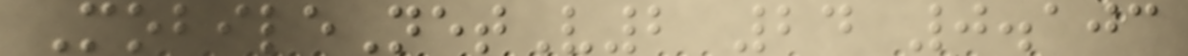MobileNetV2 24 0.103
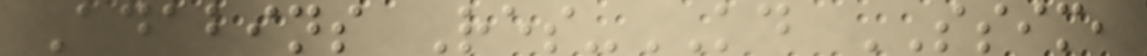Adabins Res-KD SSIM,
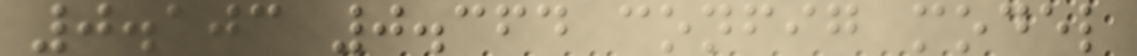0.103 0.364 config model
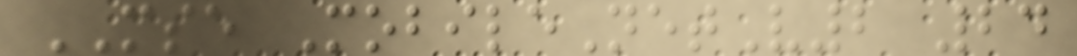MSE MobileNetV2 24
